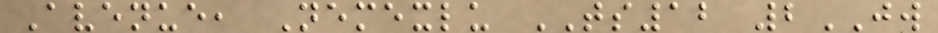Avenue, Nemexlu TS12 2JW
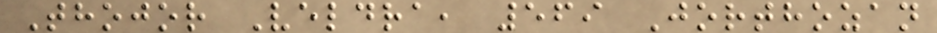Thojor Veldra, 569 Jorthozan
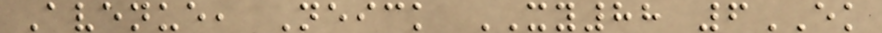Avenue, Neick XY88 6EK
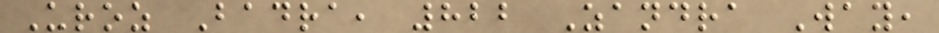Uroz Badra, 822 Zandra Way,
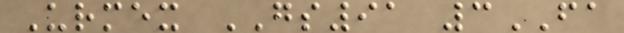Urmex GS91 3FA
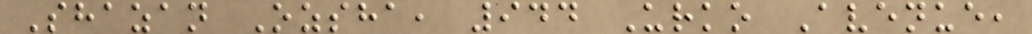Shazan Ozsha, 944 Urko Avenue,
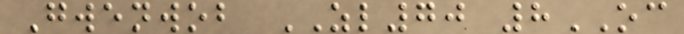Gwenwob ZL70 8OC
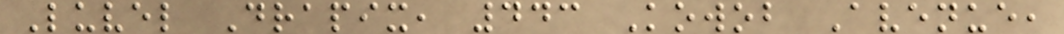Luvel Drapix, 443 Kowob Avenue,
